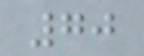70
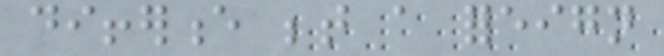difference between a foreign
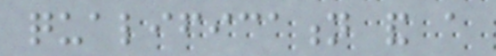qualification and a
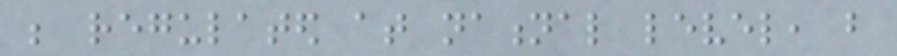be regulated at national level, but
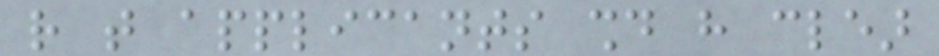rather that applicants should have clear
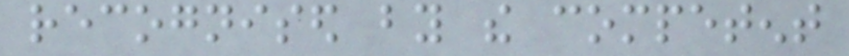recognised by the competent
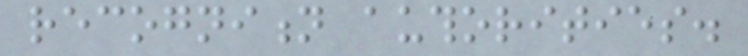recognition authorities.
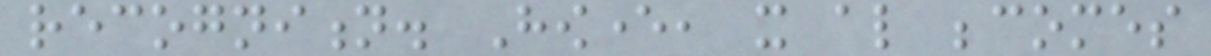recognition. However, it also becomes
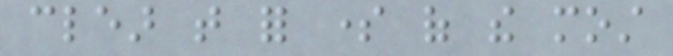clear that for some of the most
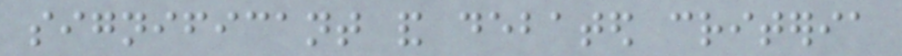significant and debated criteria
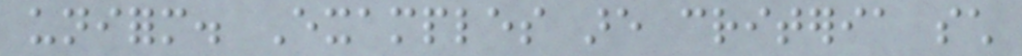uniform. Examples are criteria such
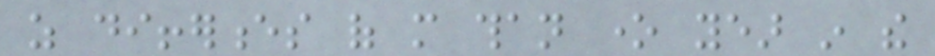as differences of more than one year in the
